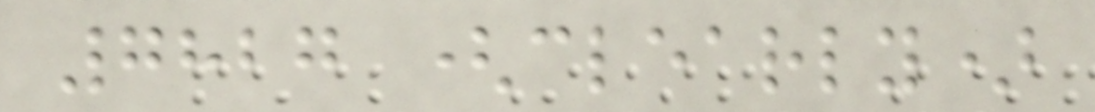7827 (clearly)
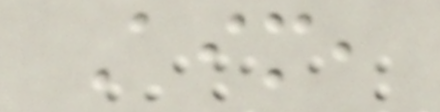Aim,
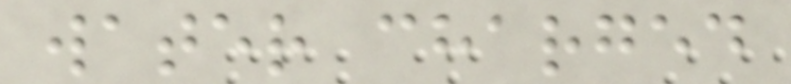water charged
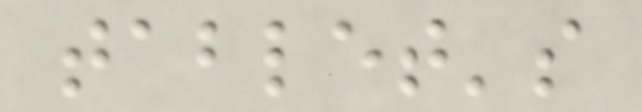tablet's
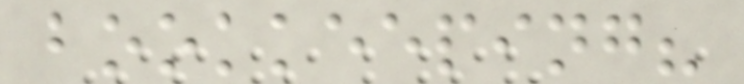bookkeeping?
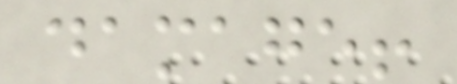damage!
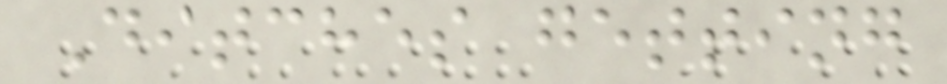Ditches getting
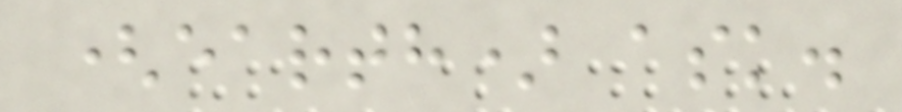(earth) ask.
